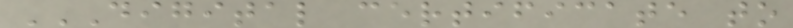DIGITAL CERTIFICATE TO
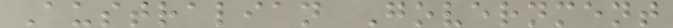Australian Government
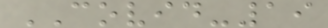COVID-19
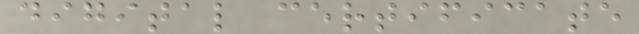digital certificate
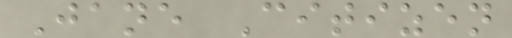Jane Citizen
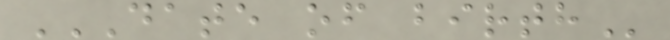DATE OF BIRTH
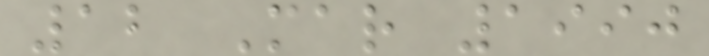12 Mar 1990
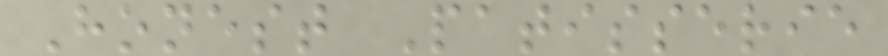Honest Patisserie
